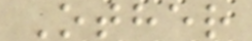Other
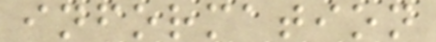information
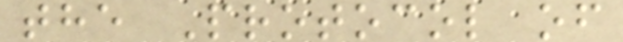the Protocol of
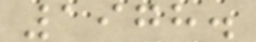1978.
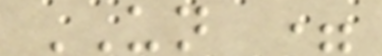UN =
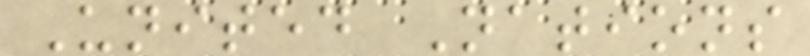United Nations
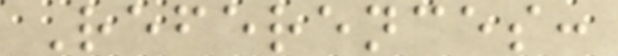References:
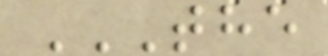THE
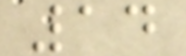14
